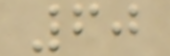60
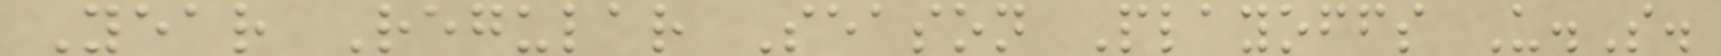Year Regular Season Playoffs U.S.
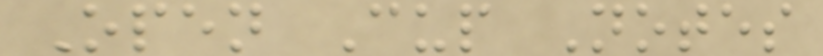Open Cup Notes
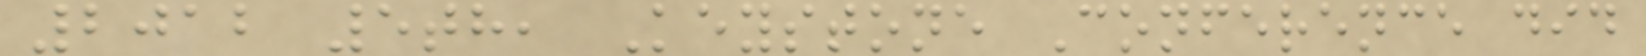2012 5th, Keystone Conference did
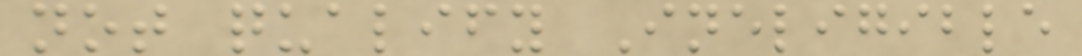not qualify Ineligible
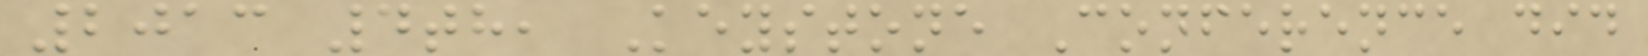2013 4th, Keystone Conference did
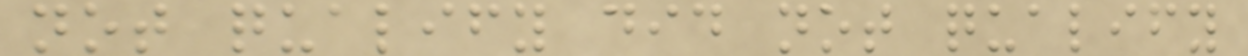not qualify did not qualify
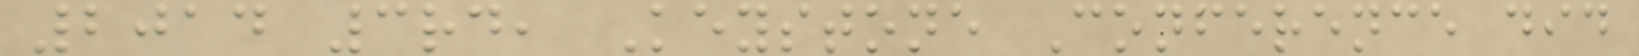2014 3rd, Keystone Conference did
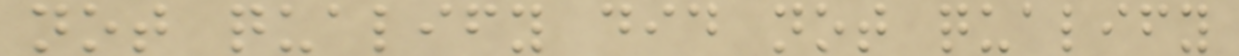not qualify did not qualify
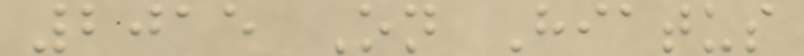2015 On Hiatus
